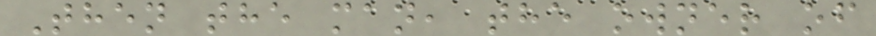Then the man, the owner of
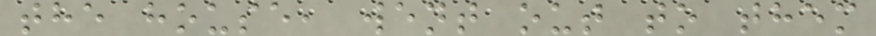the house, went out to them
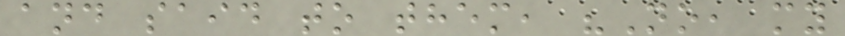and said to them, "No, my
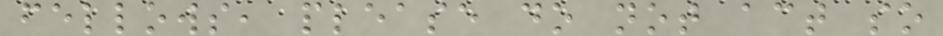fellows, please do not act so
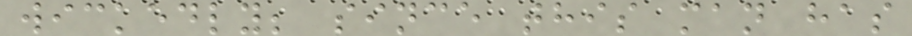wickedly; since this man has
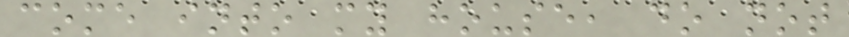come into my house, do not
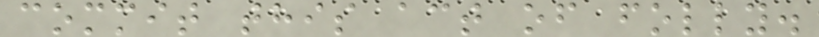commit this act of folly.
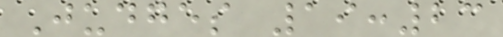Judges 19:23
